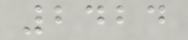2424
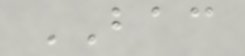BAC
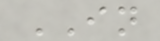IN
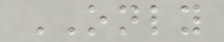ONLY
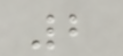2
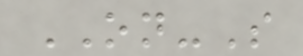ON-S
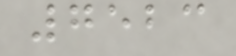7523
